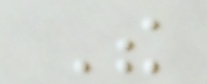The
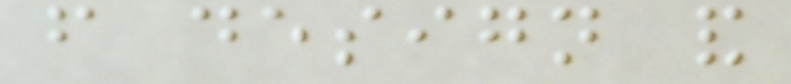from design and
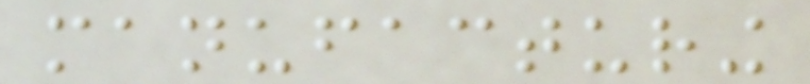manufacturing
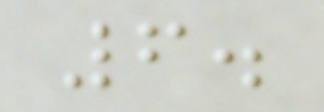6.
